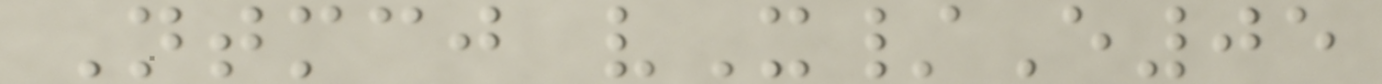Ntmcj vX/E05
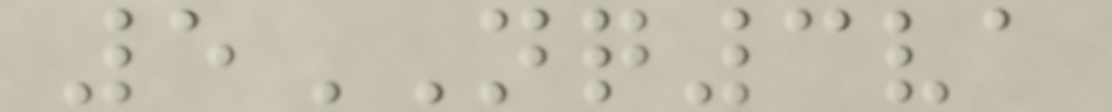5NQ3va
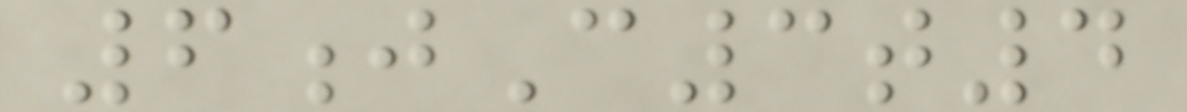6jC3t4
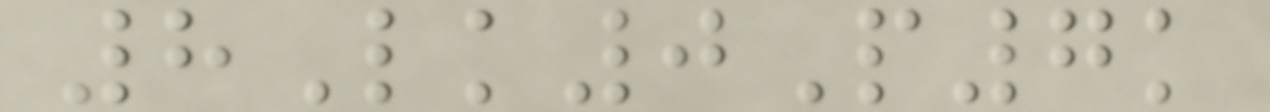8Lk0P7k
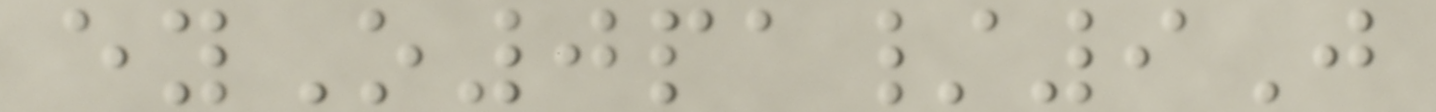eyO0pa/9J
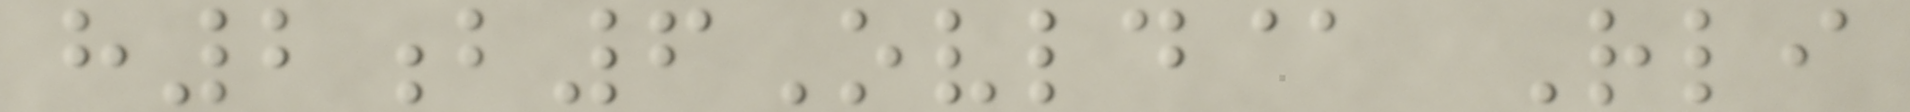h2b6Ovld@ Rli
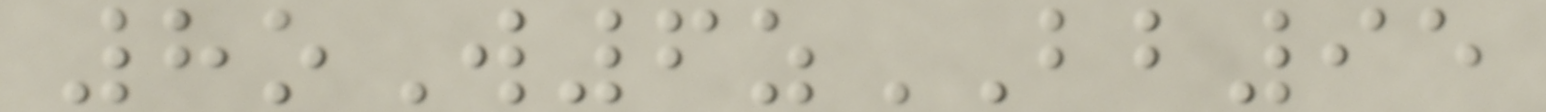8oW6zBB95
